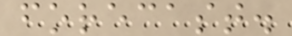forecast.
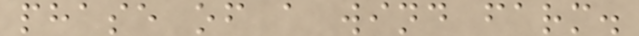phase of a wind farm.
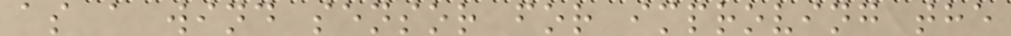as a wind sensor for improving the
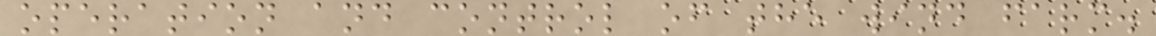operation and control of the wind farm.
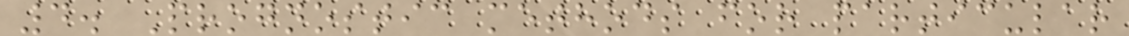4. Prognostic methods for particular
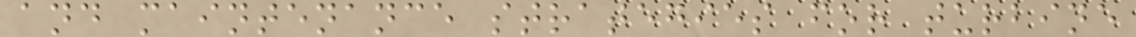and maintenance strategies for turbine
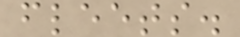fleets.
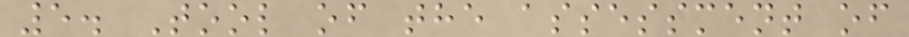5. Tool of the assessment of
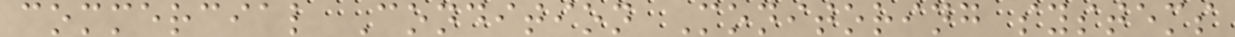commercial Condition Monitoring systems
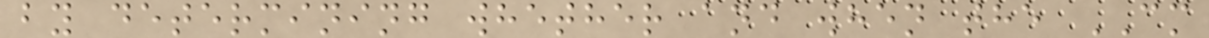by determining whether and when the CM
